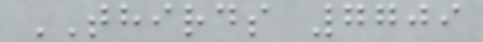THIRDS 7709
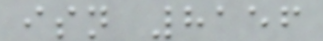isn 8156
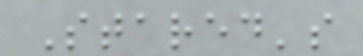Stared's
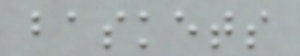baskets
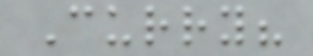Curry?
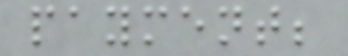payment;
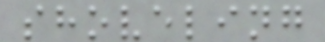shoveling
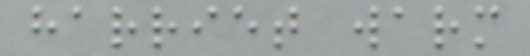harriet warm
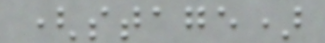(stage)
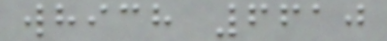which 6610
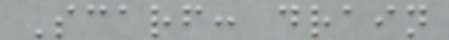Scarf: drain
